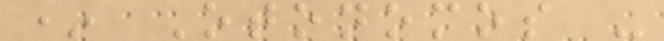* Otonomos -
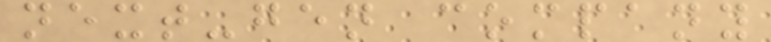next-gen company
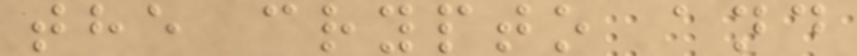the crypto and
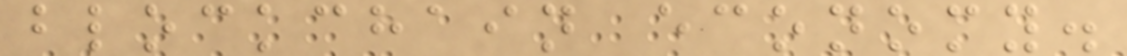blockchain economy.
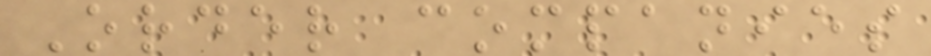Order companies
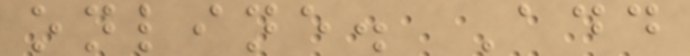online. Add
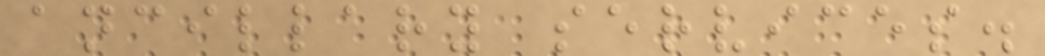ancillary services.
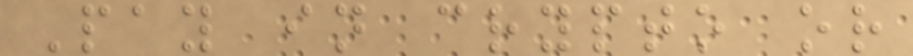Pay in crypto or
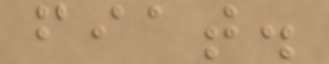fiat.
